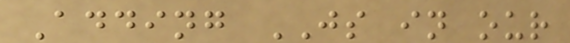Adding JS in our
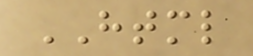HTML
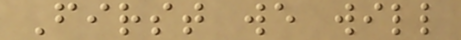First we will
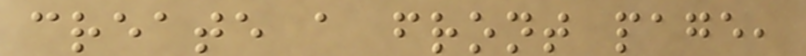create a front page,
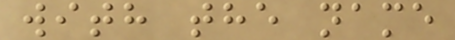with the name
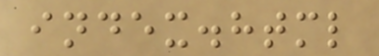index.html
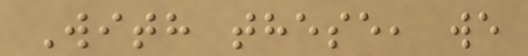With these, we
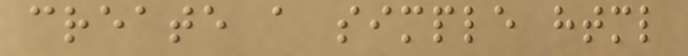create a simple html
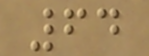64
